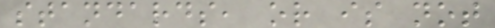standards, or is not
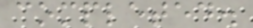completed.
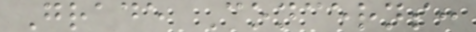Grade Concerns:
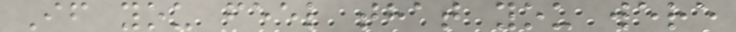If you feel that you were
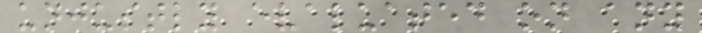unjustly evaluated on any
